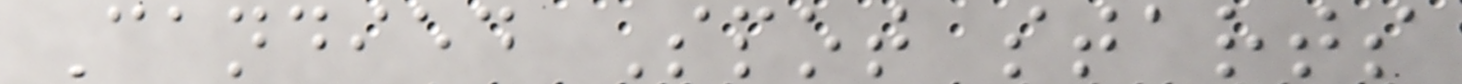Candied Spot starts
